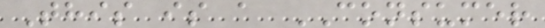This is a CONSUMER
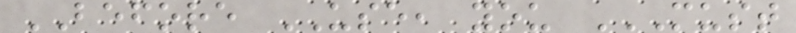BEFORE USE, you MUST
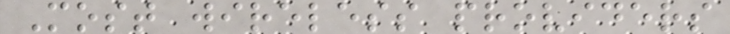Most wireless providers
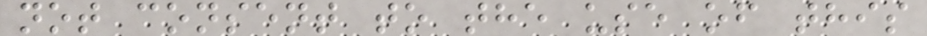not consent to the use of this
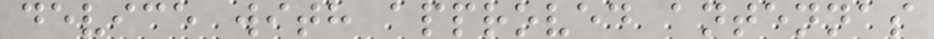device with approved antennas
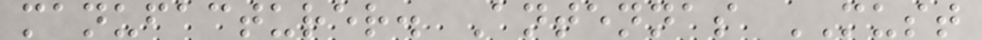manufacturer. Antennas MUST
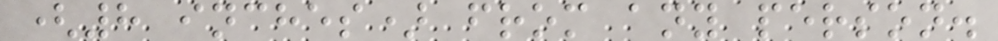(8 inches) from any person.
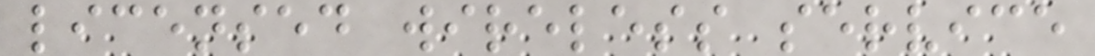licensed wireless service
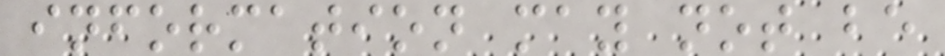information may not be
